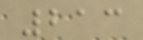213
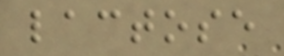lactose
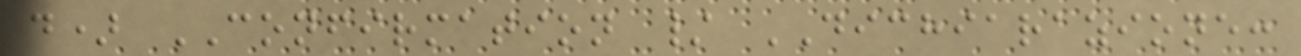d) CONFIRMATION / DICHIARAZIONE:
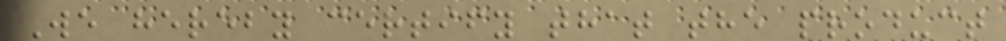We hereby certify that the product
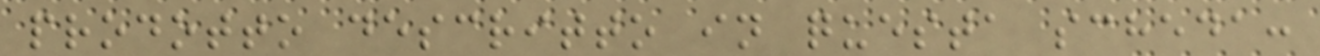prodotto descritto in questa scheda:
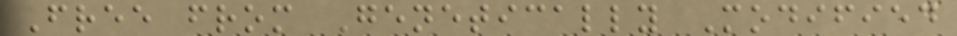Free from Genetically Modified
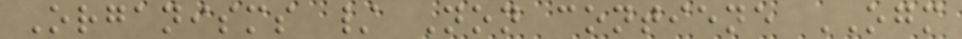Organisms / Non contiene OGM
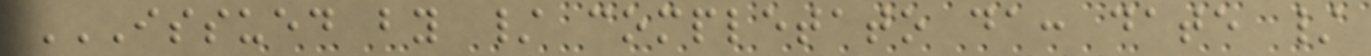ISSUED BY / COMPLETATO DA: DATE /
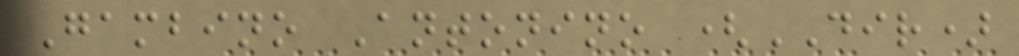Gambino Antonino (DIR)
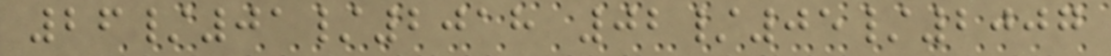26/01/2018 02/05/2007
